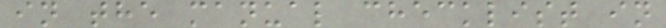in the manual checklist in
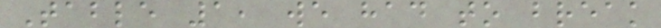Table 1, we had to break
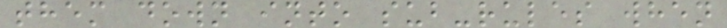them down into sub-rules when
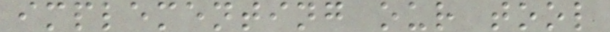implementing our tool
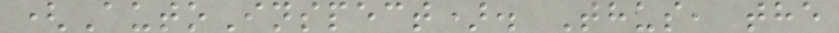(AutoInspect). Thus, the
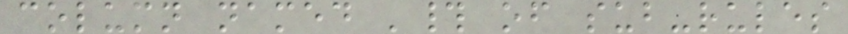column named '# of sub-rules
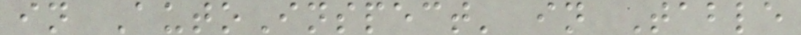in AutoInspect' in Table
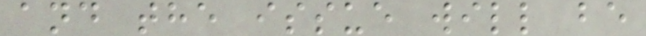and the issue will be
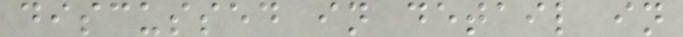discussed in detail in
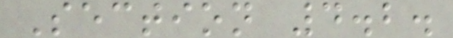Section 4.2.
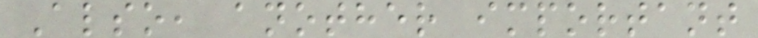Also, another important
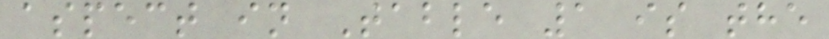aspect in Table 1 is the
